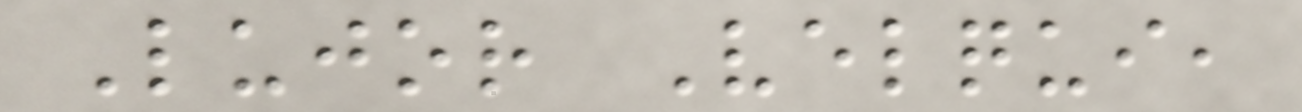Lujor Velqui,
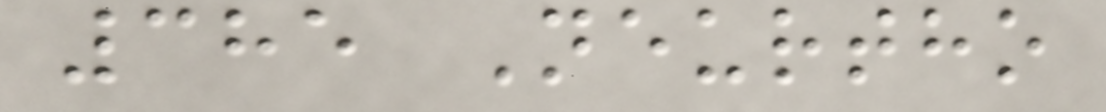385 Neurtho
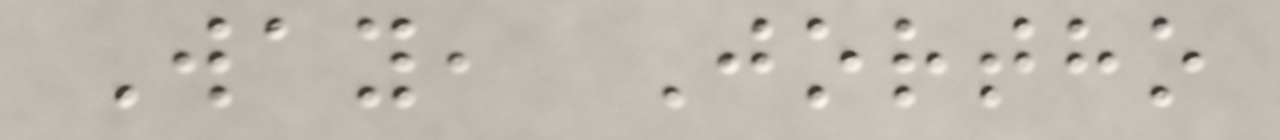Way, Jortho
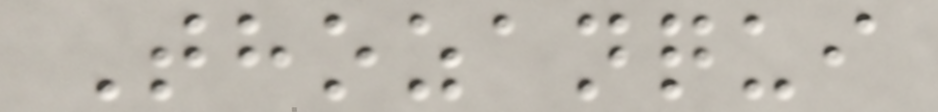Thozanqui
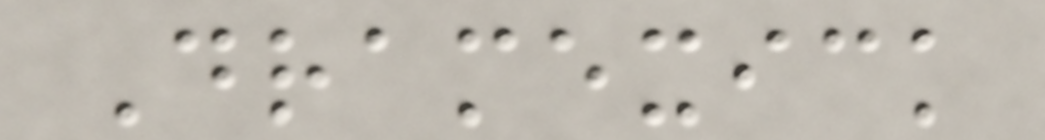Dramexick
